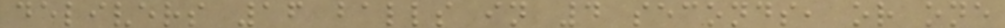delivers 16 balls in 4 seconds, or one
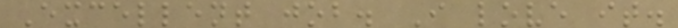Excellent job. I love it.
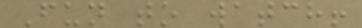Fun to watch!
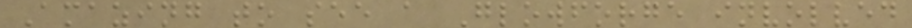Amazing to see a Glowforge involved
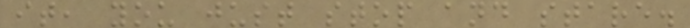it, you just stop and stare.
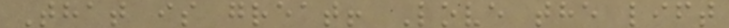That is great! Love the lift
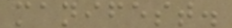manifest.
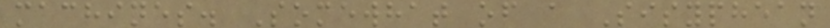machines. Somewhat of a Sisyphean
